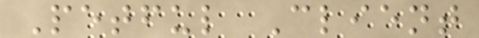Petful Client
